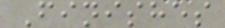Finishes
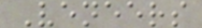Veneers
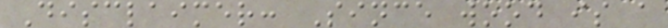Disclaimer: Since wood is a
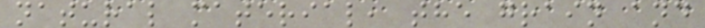natural material, the grain and
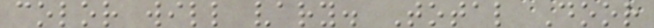color will vary. Total Door
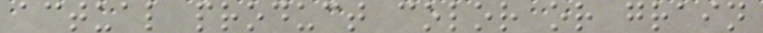actual product color or grain
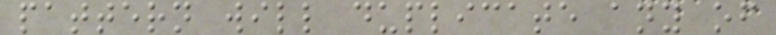pattern will duplicate any of
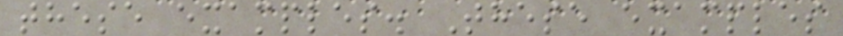these examples. These examples
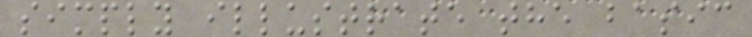simply illustrate the basic
